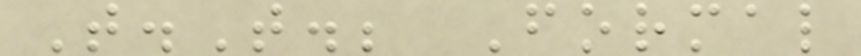T.T.; Formal
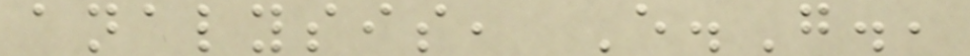analysis, E.G.,
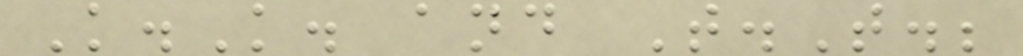K.K. and T.T.;
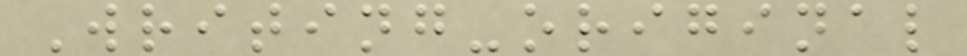Writing-original
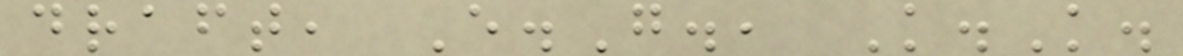draft, E.G., K.K.
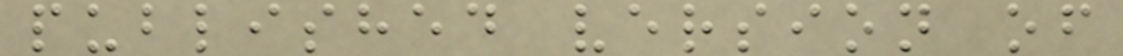published version of
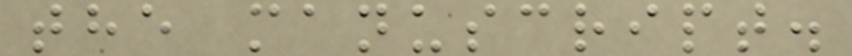the manuscript.
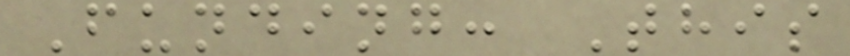Funding: This
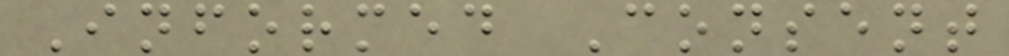Informed Consent
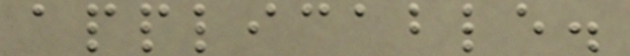applicable.
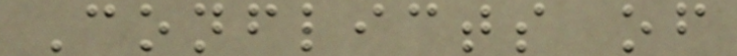Conflicts of
